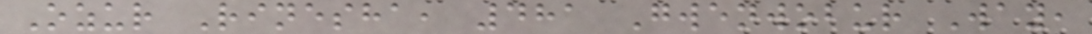Ozur Rinesha, 481 Gwenwobur Way,
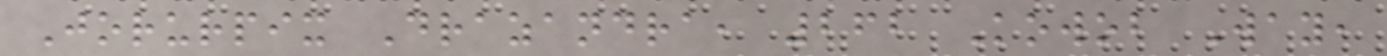Jorurpix Drazandra, 262 Kowob Way,
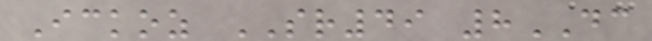Ickoz SR49 8DC
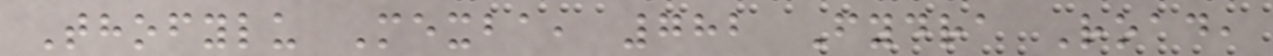Thofylu Mexba, 782 Fydra Road,
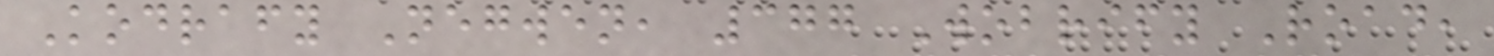Kodrafy Negwen, 377 Wobrify Road,
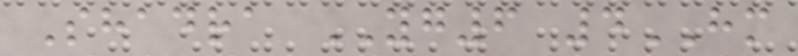Shadra YG6 4HM
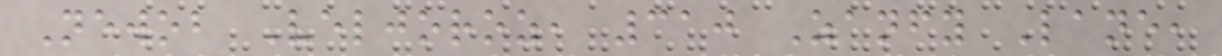Newob Veljoroz, 310 Zanfy Lane,
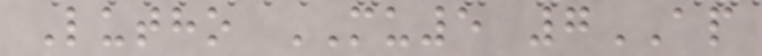Lutho MU5 7AP
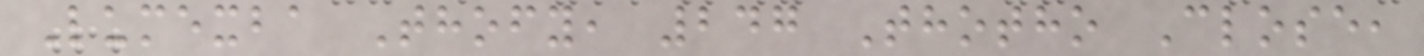Lumexba Thofy, 247 Thotho Close,
